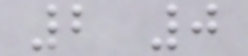2 0
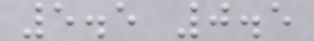5.5 0.5
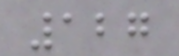127
